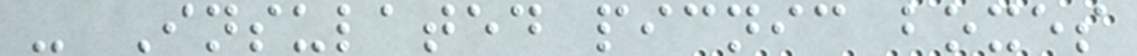- Insulated picnic boxes
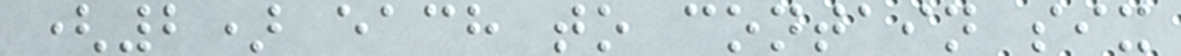(2) each to contain six
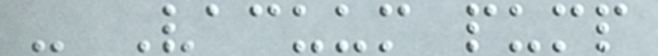- Vacuum pump
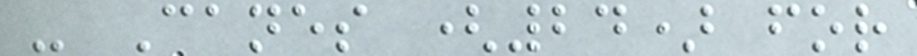- Canes (24) for
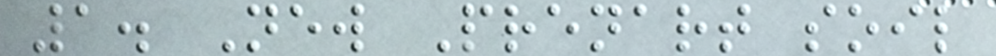1. New Prenart soil
